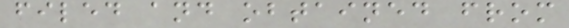filed and obtained from
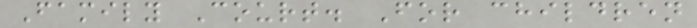Family Court. For children
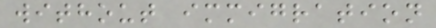without immigration
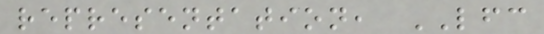representation, LFC
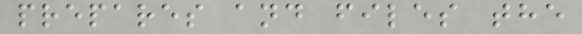prepares and files the
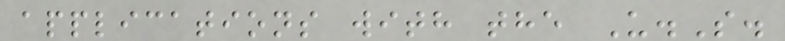applications with the U.S.
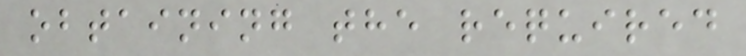obtaining the required
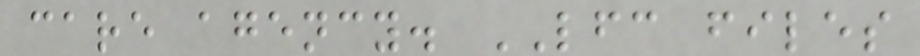care agency. LFC files
